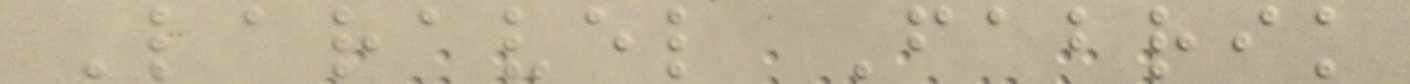Laravel Fabrik
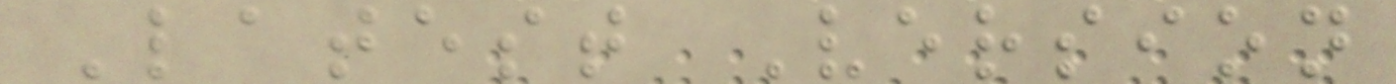Latest Version
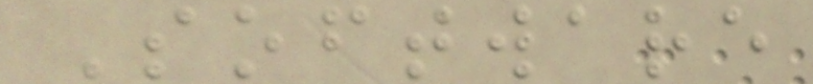Software
